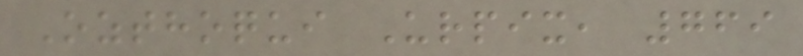Ozthoqui Urpix, 769
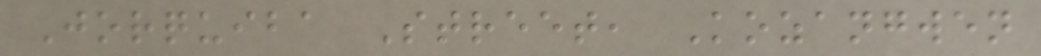Jorquiba Street, Kozangwen
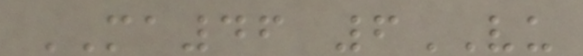MA46 6VU
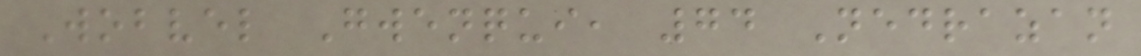Wobvel Gwenqui, 74 Nedrazan
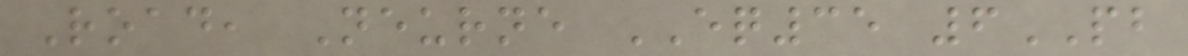Road, Neurne EQ35 6PB
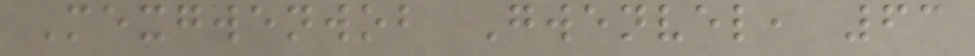Mexgwenwob Gwenvel, 63
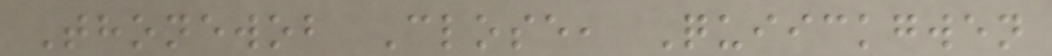Thonewob Close, Quiickgwen
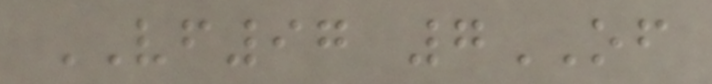VF97 7OF
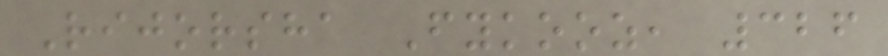Rijorsha Fykooz, 326
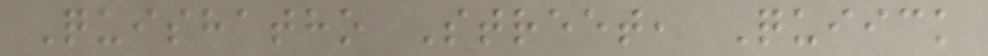Quishatho Street, Quiick
